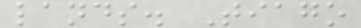lands. Tiago
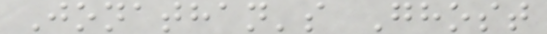Jonathan's Ghost
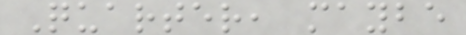Quarter, maybe
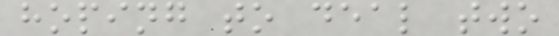hoping to deal two
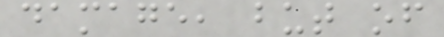damage, but of
